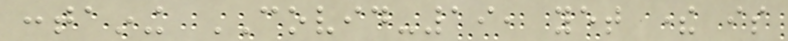containing COVID-19, yet there is
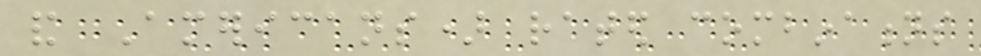and Americans) rated combinations
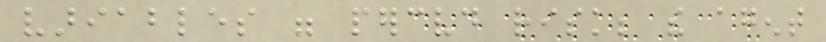variables were perceived risk; the agent
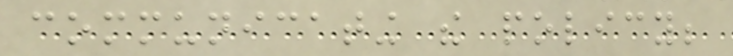communicating the policy;
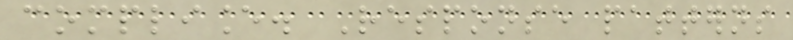compliance. Response patterns
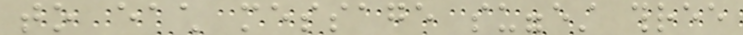to each message suggest three
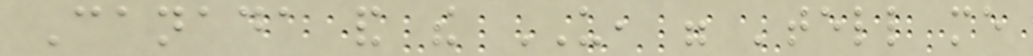Canada and the US, were 'tell me
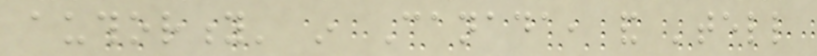authority' in Canada, and 'tell
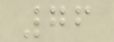76
